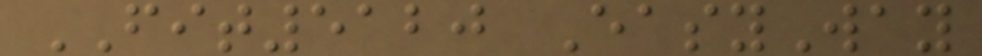FIT5120 EasyWay
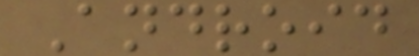Android
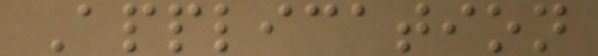Application
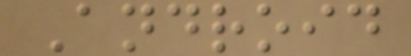Android
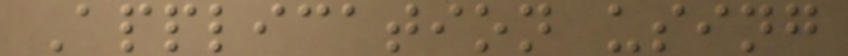Application using
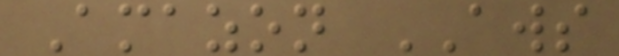Amazon AWS
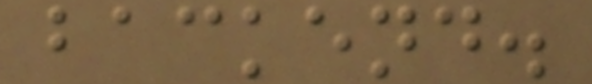backend.
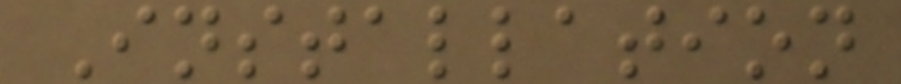Installation
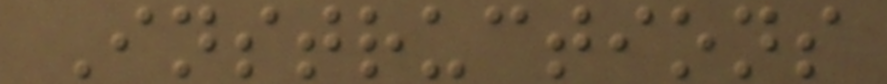Instructions
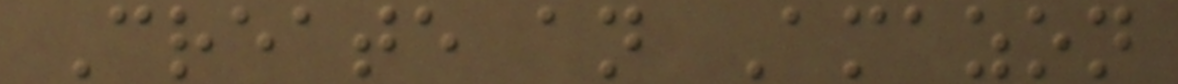Create an Amazon
